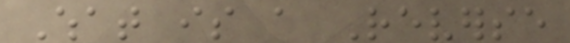What is a Reverse
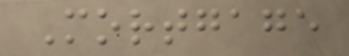Mortgage
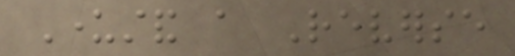Understand a Reverse
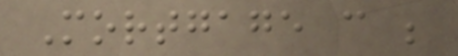Mortgage can be
